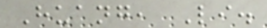Huang, Li.
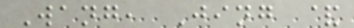Wang, Jing &
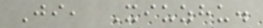Ji, Xiuzhu.
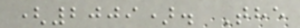(2009). The
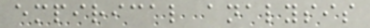empirical analysis
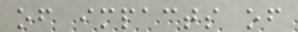of impacts of
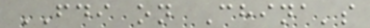FDI on China's
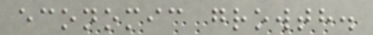economic growth.
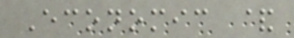Economic &
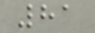81
